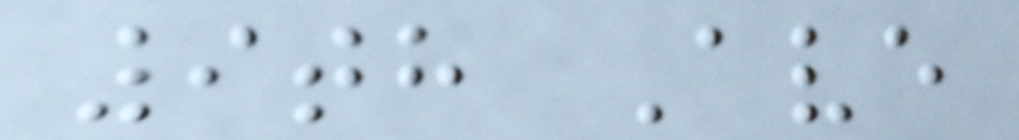9th Ave
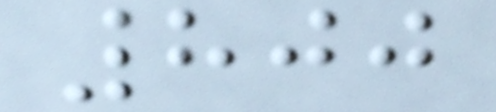800
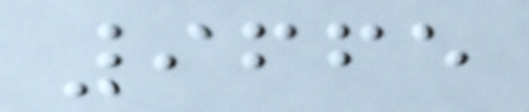9665
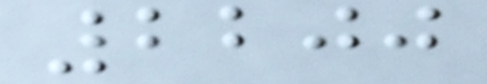2200
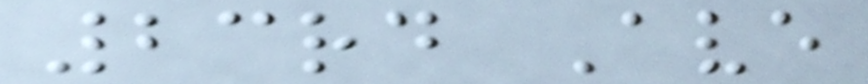23rd Ave
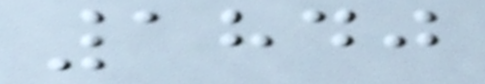1840
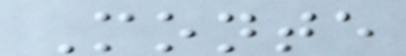Monte
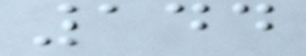144
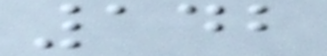142
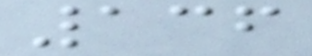136
